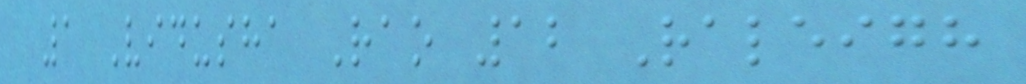1 Vidusha Rao 12 Raleigh
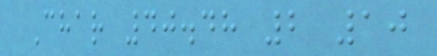Char 40.48 2 10
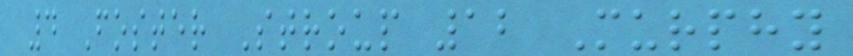4 Foster Stroup 12 Murphy
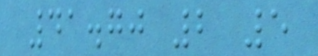41.70 2 5
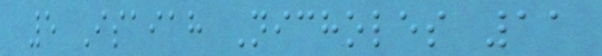5 Isaiah Nicholes 11
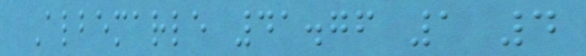Albemarle 41.76 1 4
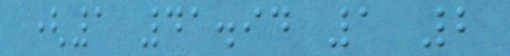(1 41.94 1 2
